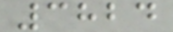3824
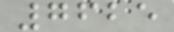7625
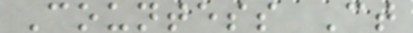Countess Ct
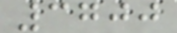3700
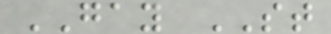GAY ST
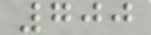700
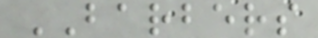BARBERS
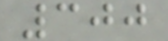300
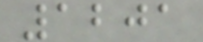1201
